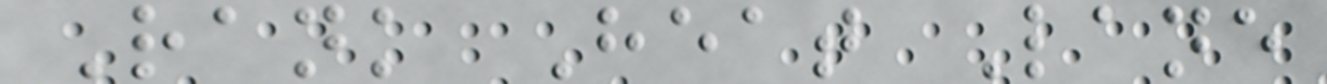Rank Heat Lane
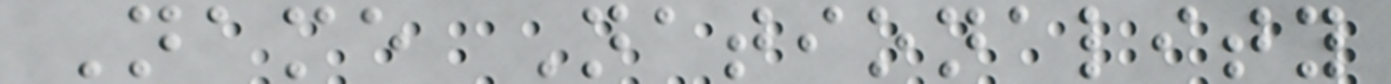Name Nationality
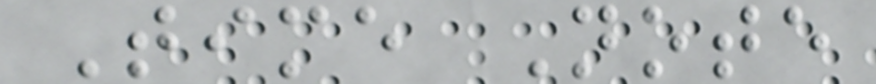Time Note
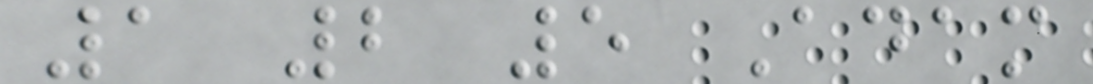1 2 5 Adam
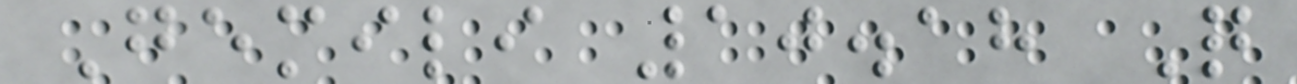Gemili 10.18 Q
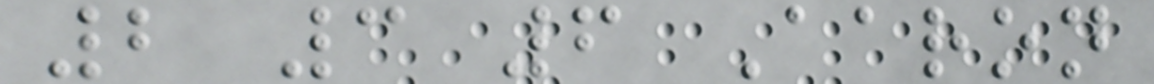2 3 6 Aaron
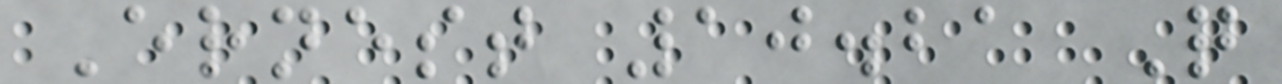Ernest 10.21 Q
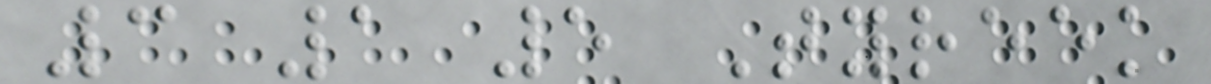3 1 5 Tyreek
